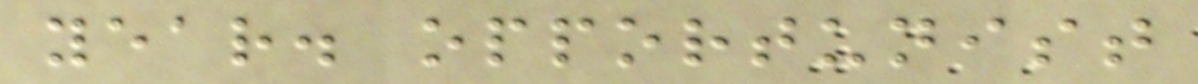year. opportunist
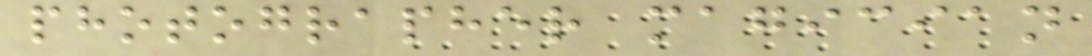photographer magician
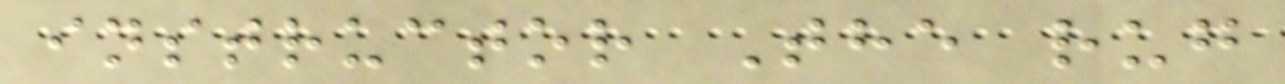instructor The rug
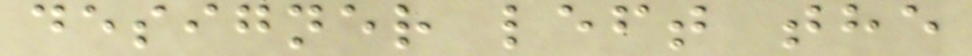designer left the
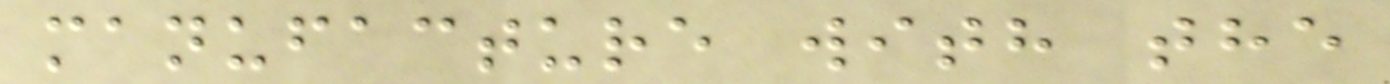manufacture with the
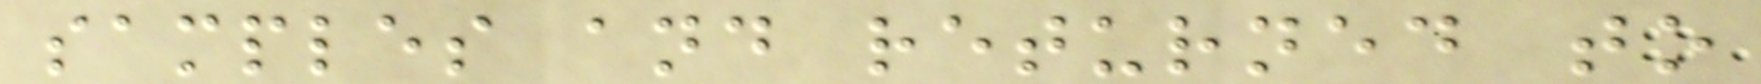samples and returned to
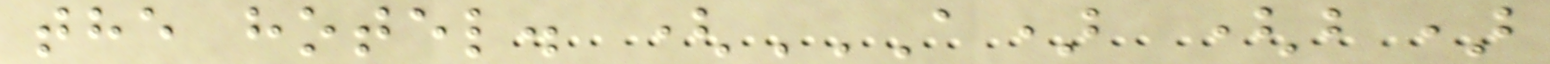the hotel. (A) (B)
